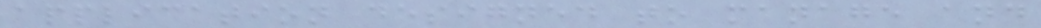application designed to manage and
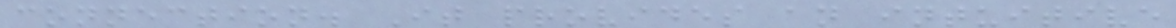connection. It provides an intuitive
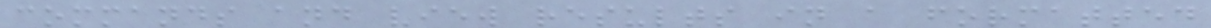commands and view results in a formatted
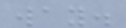way.
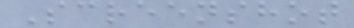Screenshot
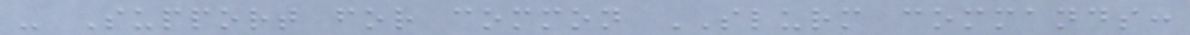- Support for common SLURM commands:
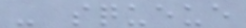- squeue
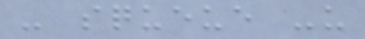- squeue -u
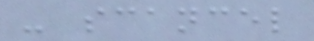- scancel
